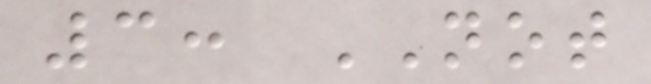3: NOT
